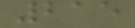215
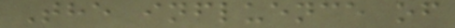The influence of
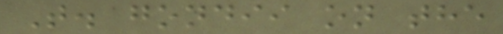T. gondii on the
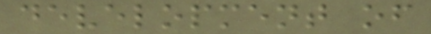development of
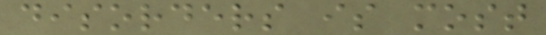disorders is most
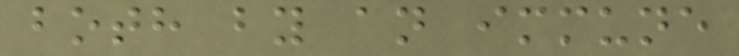both by an immune
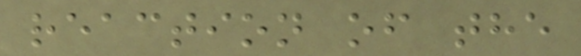reaction of the
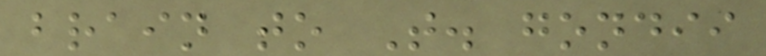brain to T. gondii
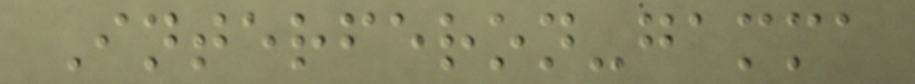Interferon-gamma
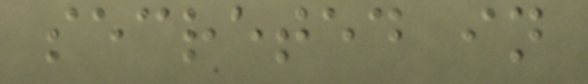secreted in
